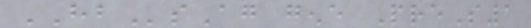HBsAg gene PreS1
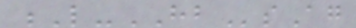L-HBsAg
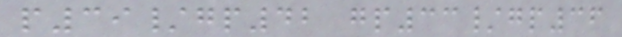p39/gp42 gp33/gp36
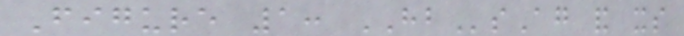Figure 1: HBsAg and its
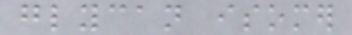glycan isomer
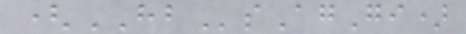(HBsAgGi)
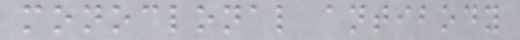monoclonal antibody
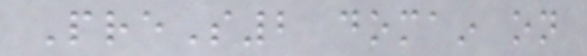PreS2 domain on
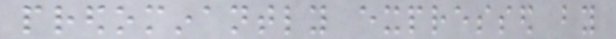predominantly expressed by
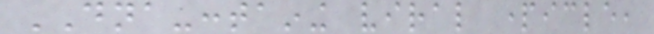DNA-containing viral particle,
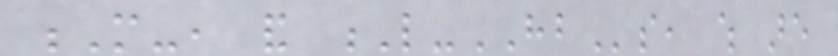M-, and L-HBs, which are
